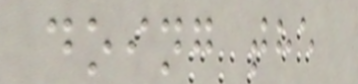doing the
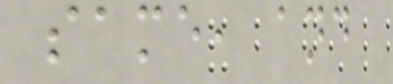same, and
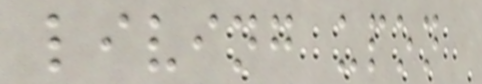living upon
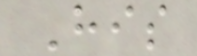His
